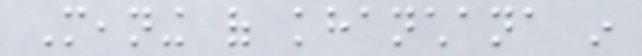Meaning of khanchana in
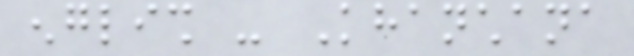english - Khanchana
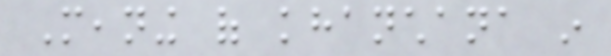Meaning of khanchana in
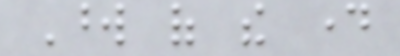Word of the day
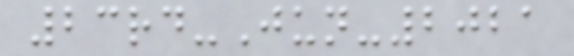23rd-Jun-2021
